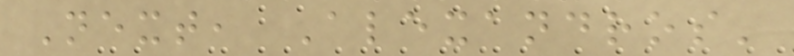Next, Alexandros'
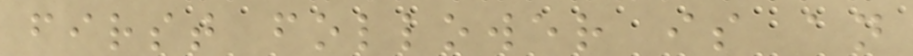first follower is an
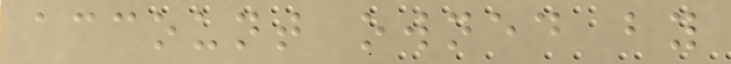account owned by
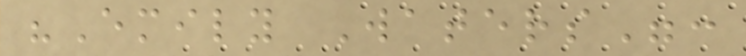"Emily Waters":
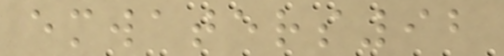emwaters92
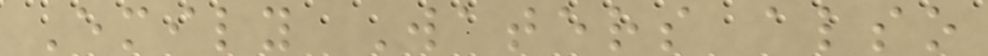Emily Waters also
